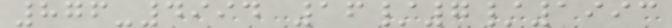876-4994 16/7/1993
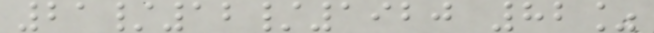21/12/1920 82%
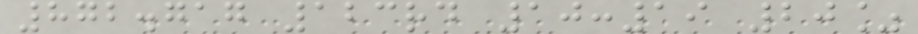872.717 123rd 10:19 20%
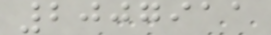2007911
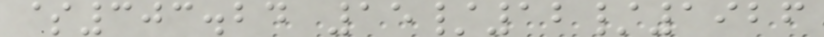$303.24 15/12/1926
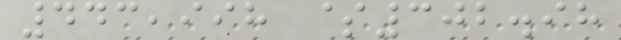443,998 $302.98
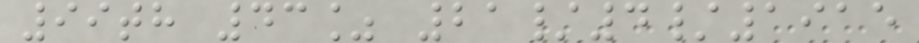99th 43% 21/4/1915
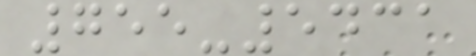755-5431
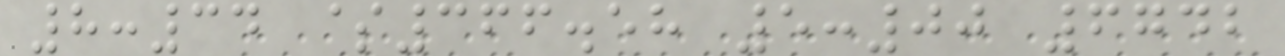8:34 $366.58 5:00 6742
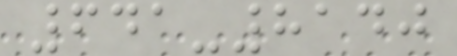641-8140
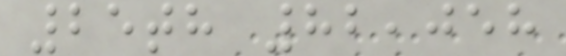25th 82,058
